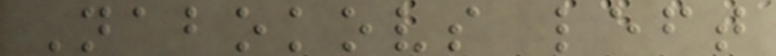Nabokovs left
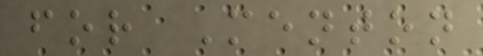for Menton
